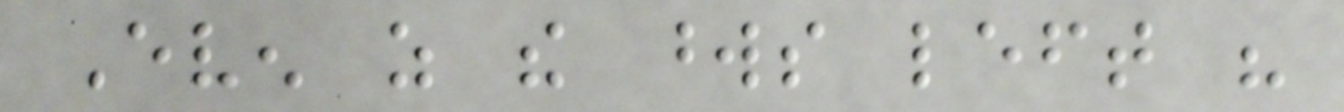Even as the words left his
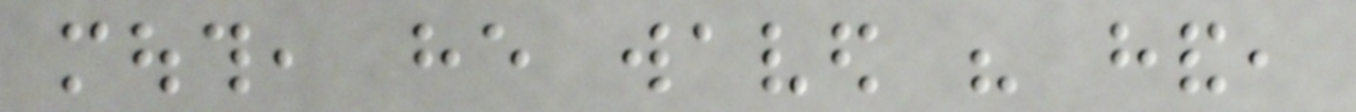mouth, he waved his hand,
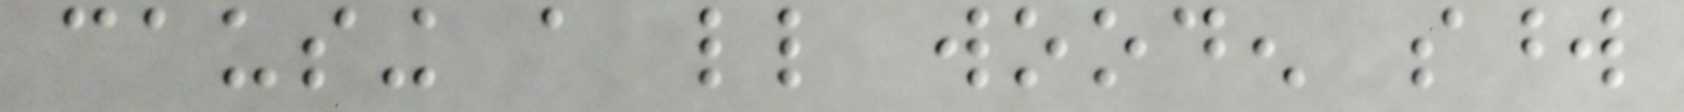causing a little wooden sword
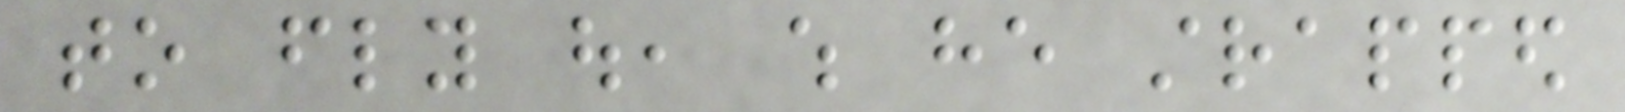to fly out, which he strapped
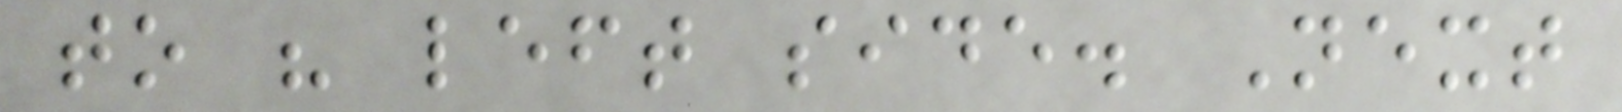to his left side. Next
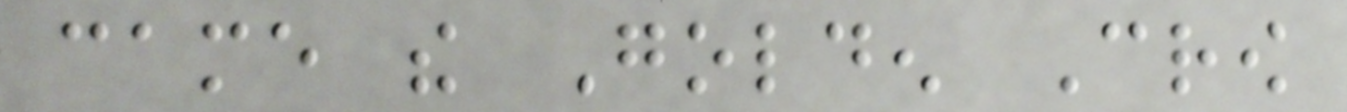came the Golden Crow
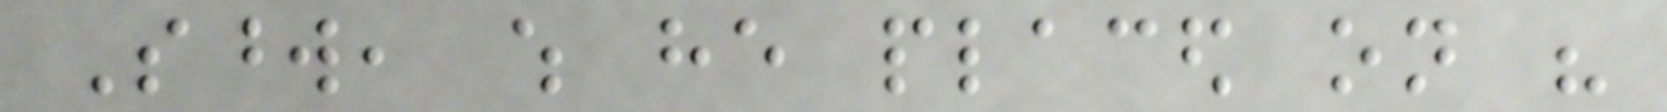Sword, which he placed on his
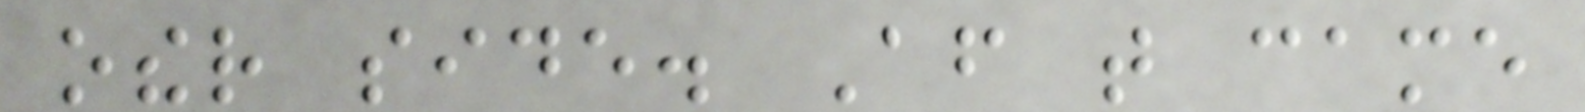other side. After that came
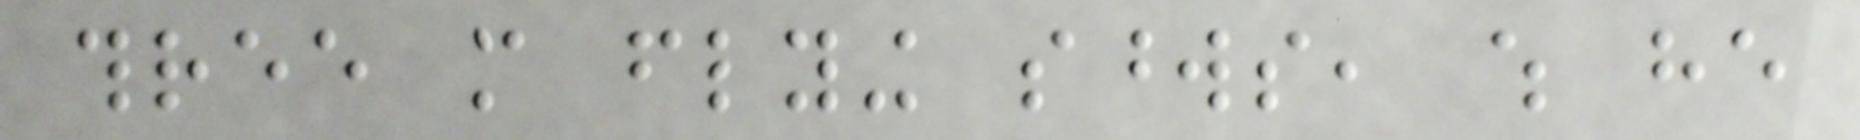three more flying swords, which he
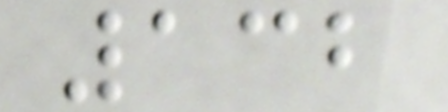132
